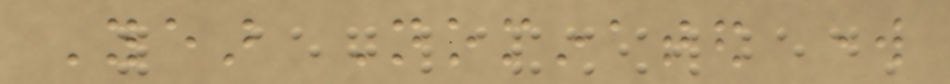Year Nominated work
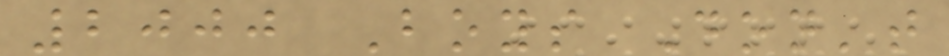2000 Boys Don't
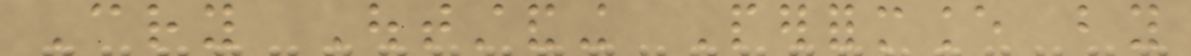Cry Outstanding Performance by
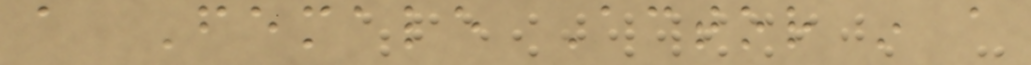a Female Actor in a
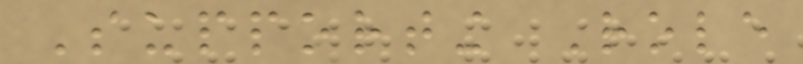Supporting Role
